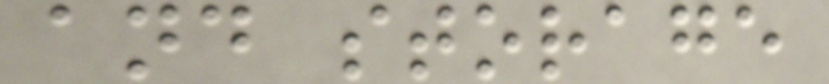and storage
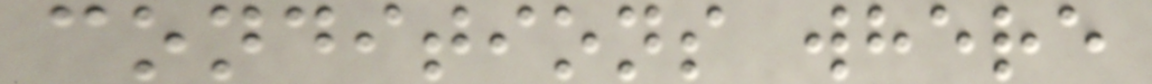conditions where
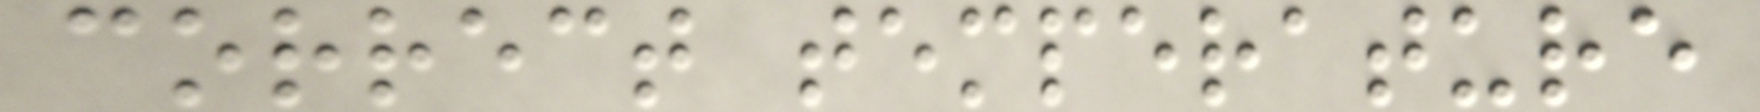correct temperature
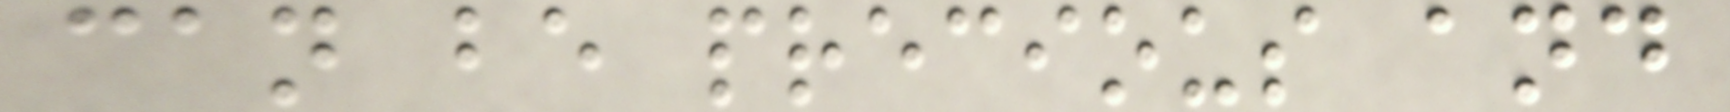can be precious and
